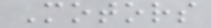Motors
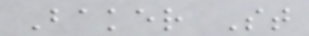Baker St
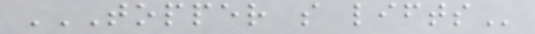TOPPER S LIFTS
